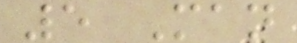5 Man
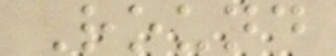Round
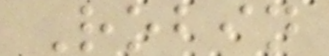Robin
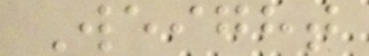Weight
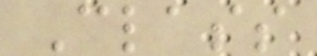Class
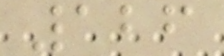126
